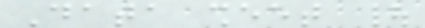Data sheet |
